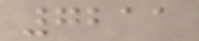7211
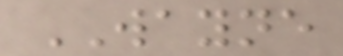WAYNE
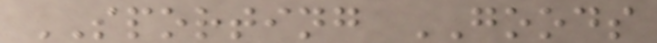SPORTING GOODS
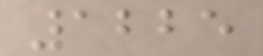1225
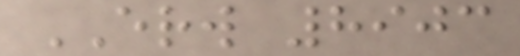ERW 8903
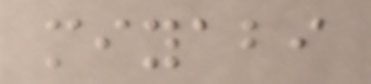miyabi
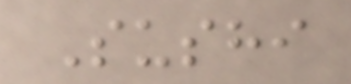Sushi
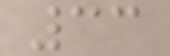33
